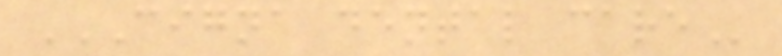CIGNA DENTAL CARE
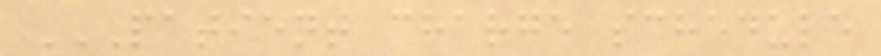PATIENT CHARGE SCHEDULE
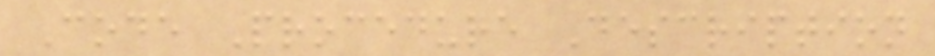Code Procedure Description
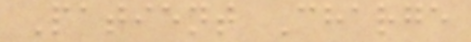Patient Charge
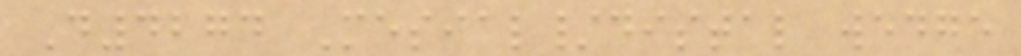D4274 Mesial/distal wedge
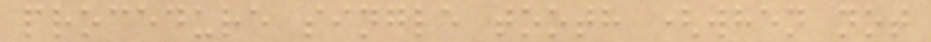procedure single tooth (when not
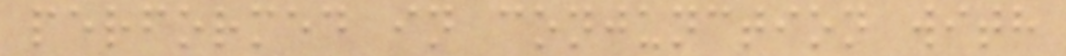performed in conjunction with
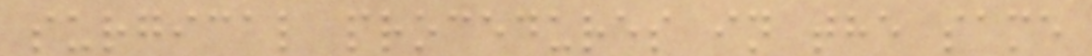surgical procedures in the same
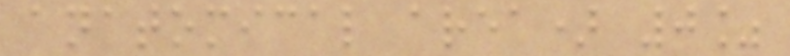anatomical area) 0%
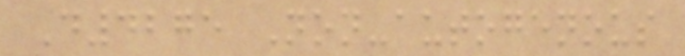D4275 Non-autogenous
